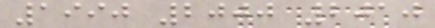1990 2000 2010
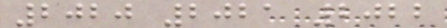2020 2021 2022
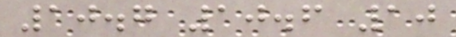10.7 10.6 10
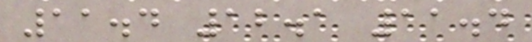11.4 12.1 11.4
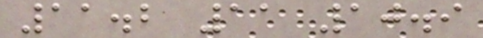11.2 11 10.9
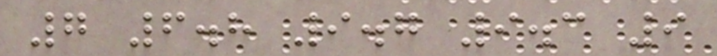7 6.8 9.7 9.3 9
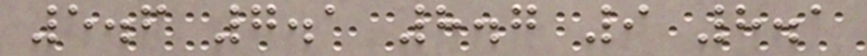5.6 7.1 8.7 9 8.1
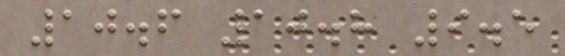10.6 10.8 9.5
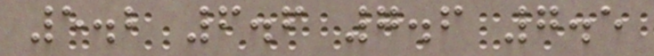5.2 6.6 7.6 7.5
